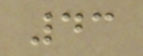43
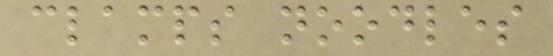clamps noodles
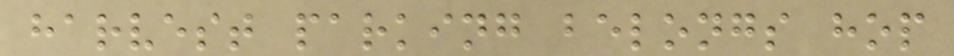harvest parking belongs hop
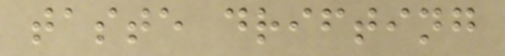taste drifting
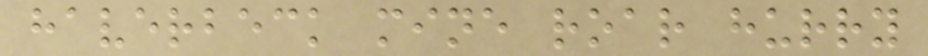haverbeck mine roar hurry
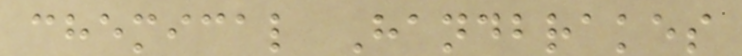chemical Handbrakes
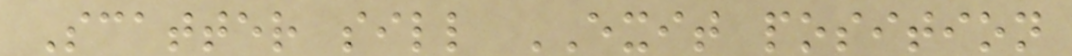Scatter sill EXIT position
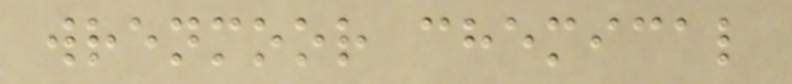wrenmoor chemical
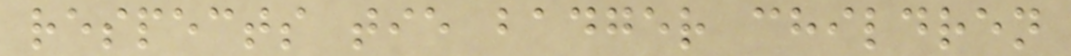respects tie badger children
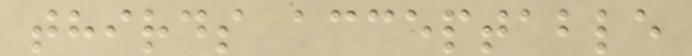thirds acceptable
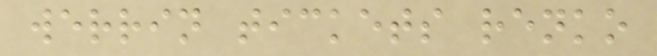werrin tickets renko
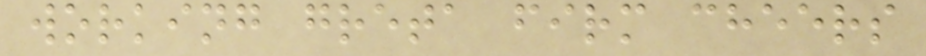working greta firm cheers
